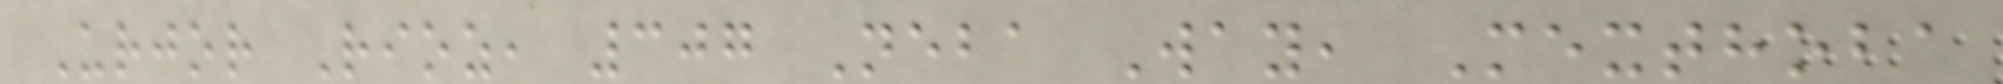Urjor Rioz, 307 Neba Way, Mexthoba
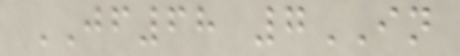JF68 7IN
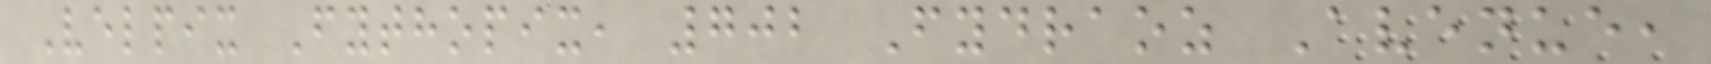Velpix Fythopix, 702 Fydraoz Avenue,
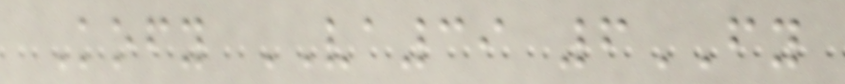Kofy VA39 6FY
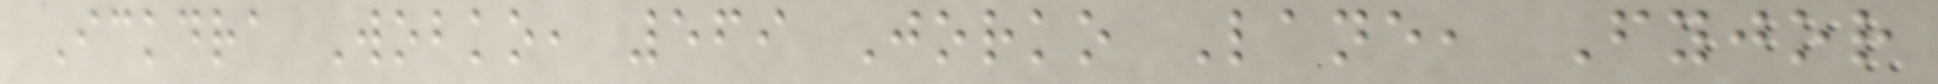Ickdra Wobko, 569 Jorko Lane, Fyjor
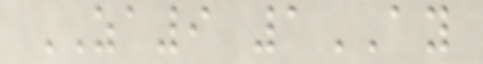ZA9 1AY
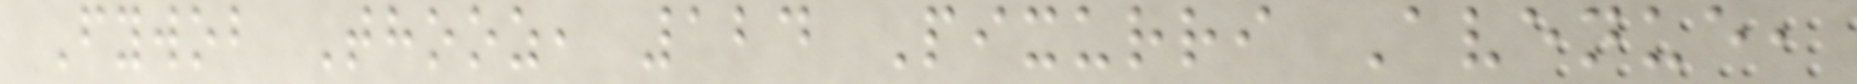Fywob Thooz, 124 Pixurri Avenue,
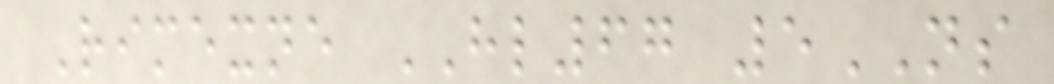Rimexne HL67 5NS
